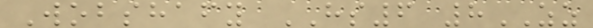Wobshafy HS6 8ZZ
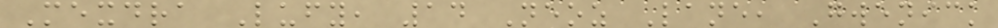Mexdra Lufy, 14 Neoz Lane, Gwenick
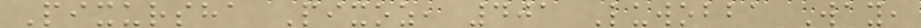Pixursha Pixoz, 401 Luwobba Way,
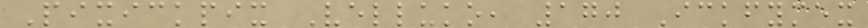Pixickpix Velluko, 170 Ickfymex
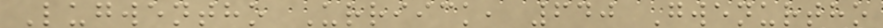Lugwentho Urriick, 640 Gwenurtho
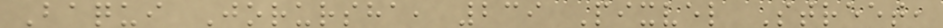Baqui Jorursha, 239 Pixvel Street,
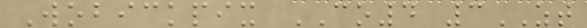Wobickpix CO4 3ZT
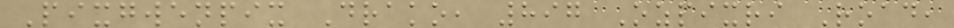Pixgwenpix Drako, 897 Ozpixri Road,
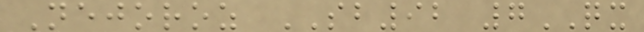Nejoroz SB92 7QX
